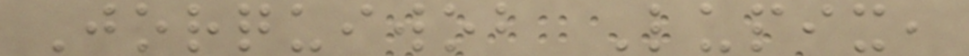Jorquiwob Lupix,
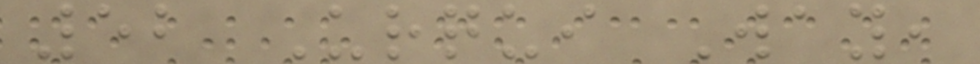52 Urqui Way,
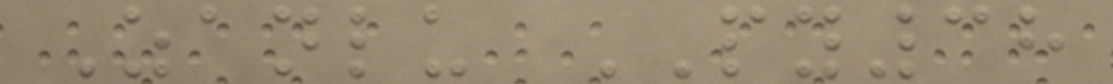Zanlu PY38
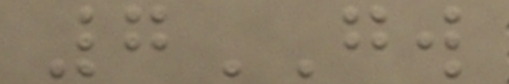7GW
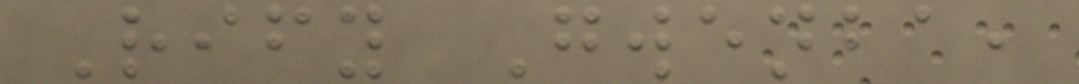Rify Gwenba,
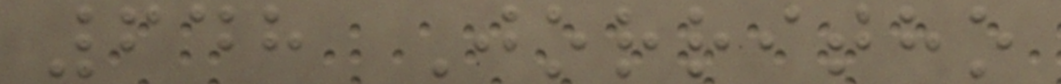648 Jorritho
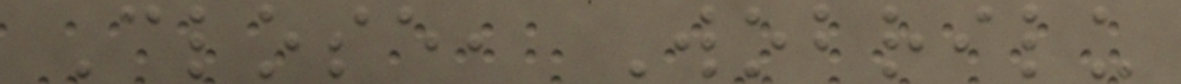Close, Wobrilu
